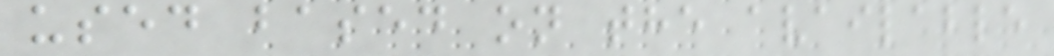used based on the available
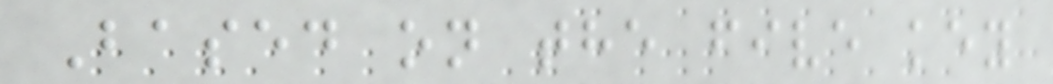Based on the five key
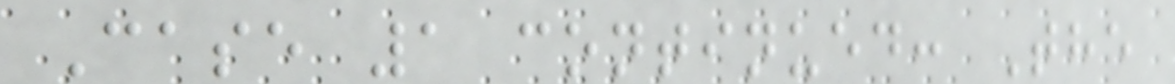Case 1 continued: The
